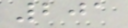201
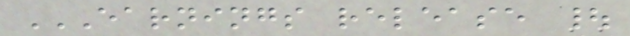EARNINGS RELEASE |
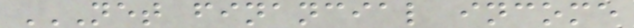NET FINANCIAL INCOME
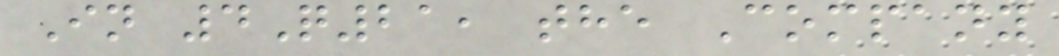In 4Q21, the Company
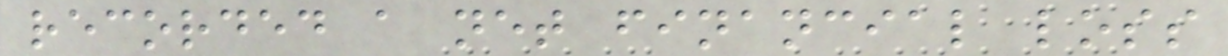recorded a net financial loss
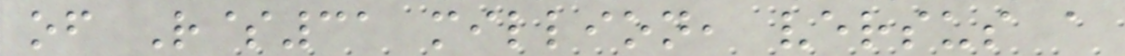of R$31 million, versus a
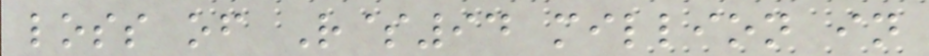loss of R$94 million in
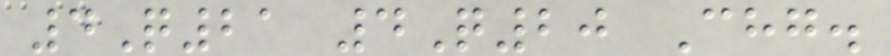4Q21 4Q20 Chg.
